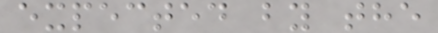expected by the
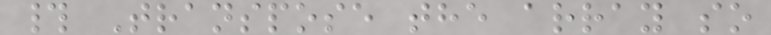# Transpose the array so
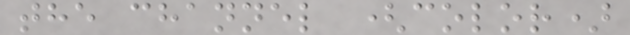the channel (color)
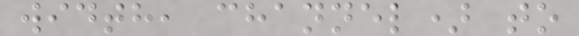width, channel) to
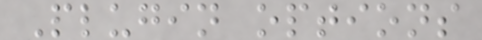Plugin options
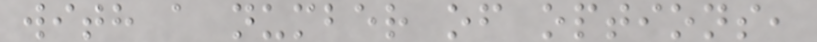with a number of options,
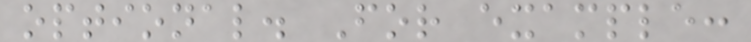optional. For example:
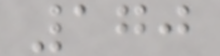170
